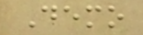Demo
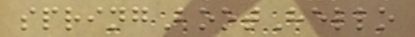springBootHello
